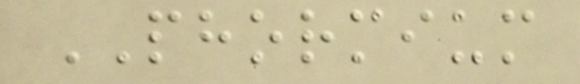PHORMIUM
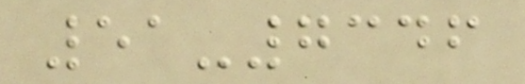51-7346
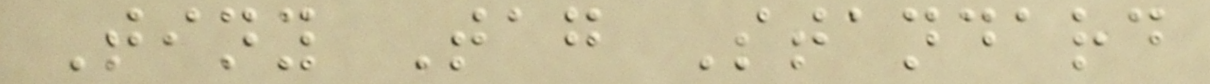Tiny Tag Standard
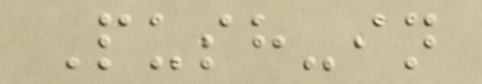Push-in
